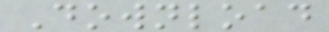Download
